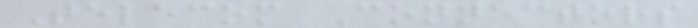Telecom Connectors
